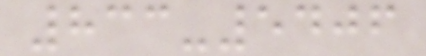833-5406
